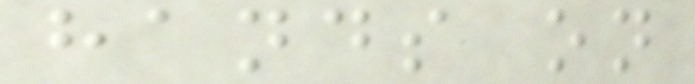hands on
